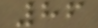86
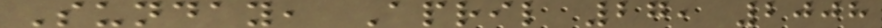Sunday, April 27, 2008
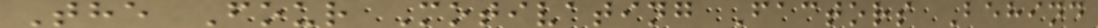The Four Motivating Factors Behind
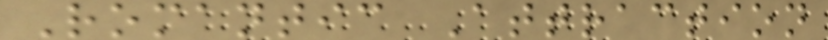Romantic Attraction
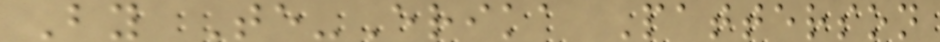By Te-Erika Patterson
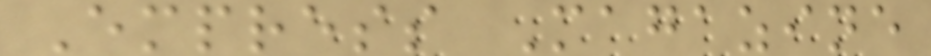Empress Magazine
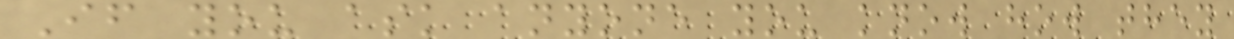If you ask anyone you know how they
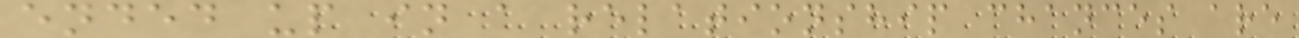ended up in a relationship chances are
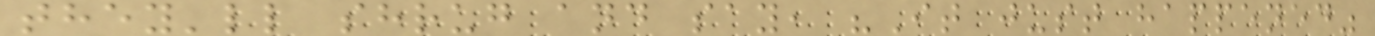they'll shrug and say, "It just happened"
